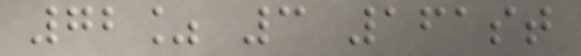72% 3 161st
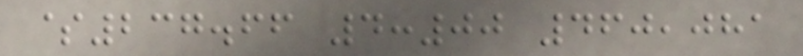$237.66 4:00 460,081
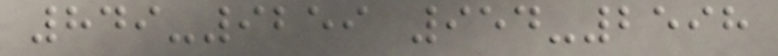849-9259 954-2598
